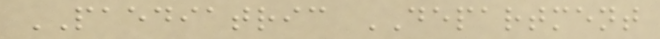PAEDIATRIC DEPARTMENT
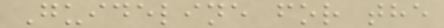Guideline for the
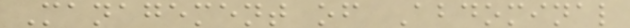Management of Abdominal
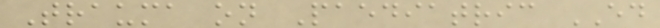Trauma on Paediatric ED
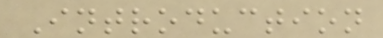Introduction
